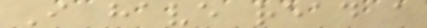I have read a
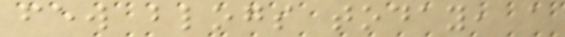few blogs today, a
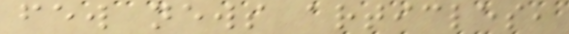few news articles,
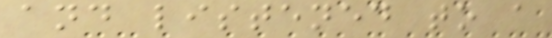and listened to a
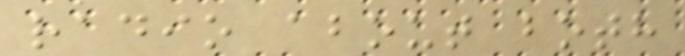radio about both
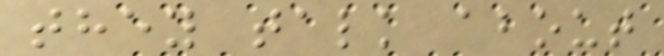they talk about
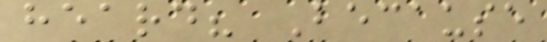heard? Because
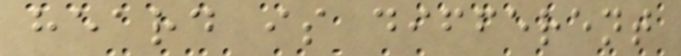heard is different
